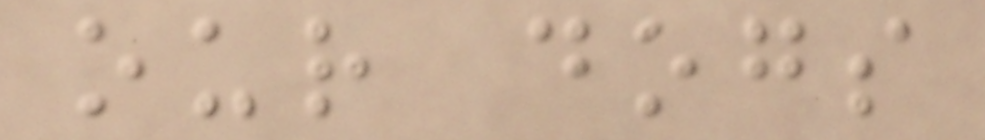our dogs
